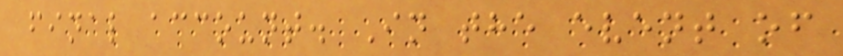final account. In the event of
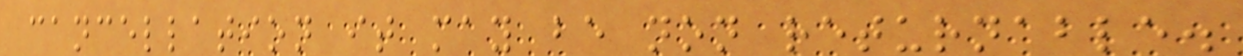cancellation it may be non returnable.
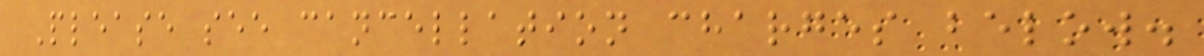Please see cancellation charges below.
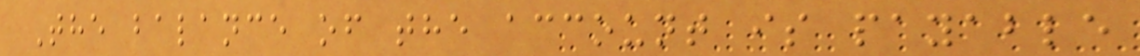The balance of the account is payable
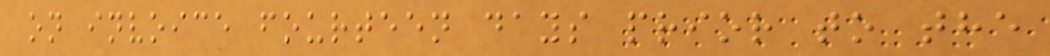on invoice fourteen days prior to the
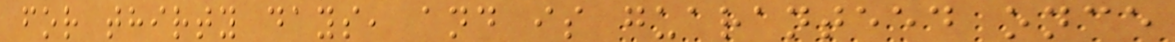for thirty days, and is guaranteed once
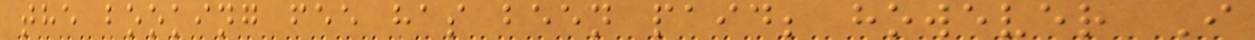the booking fee has been paid; however I
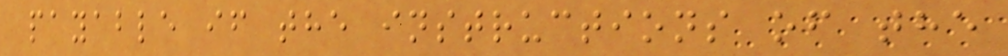payable if the instructions of the
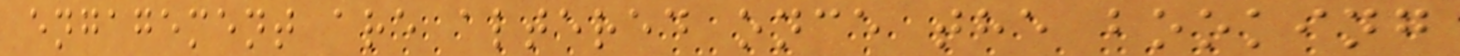engagement are altered once the booking
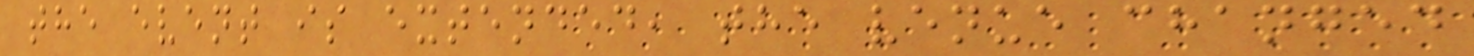the event is extended, the venue changed
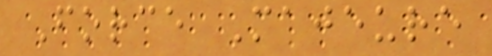Force Majeure
